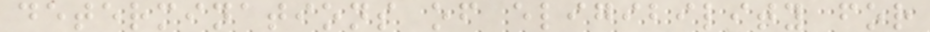determinations of eligibility for
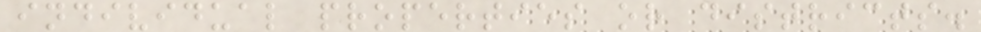individual properties or districts.
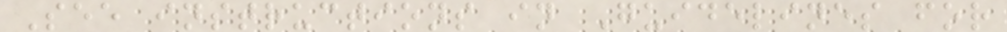See instructions in Guidelines for
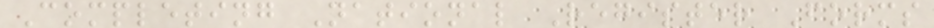Completing National Register Forms
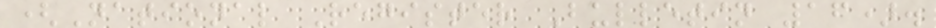(National Register Bulletin 16).
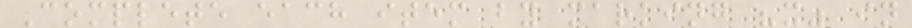Complete each item by marking "x" in
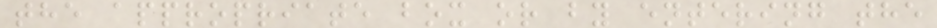the appropriate box or by entering the
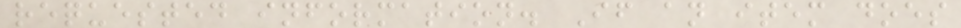requested information. If an item does
